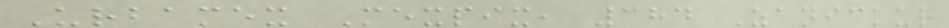Urbamex Mexpix, 384 Zanickur
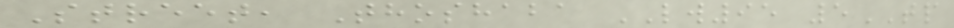Street, Thoshaba LW95 5TP
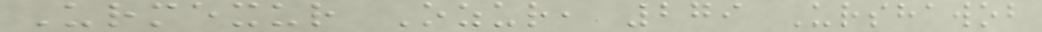Urmexur Ozur, 279 Urshawob
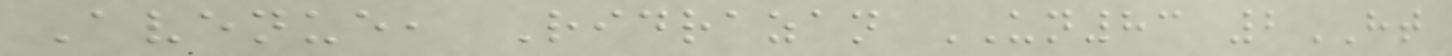Avenue, Ridrazan UN83 2HT
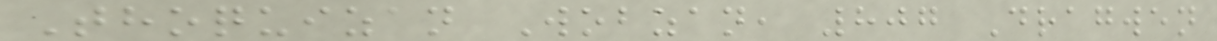Thoquizan Wobzan, 807 Dragwen
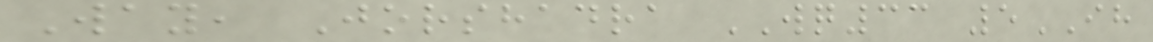Way, Jorshadra WQ33 5IH
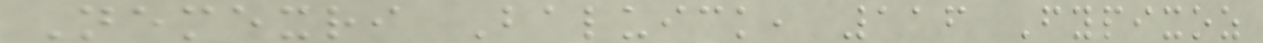Nemexri Baluick, 116 Fypixoz
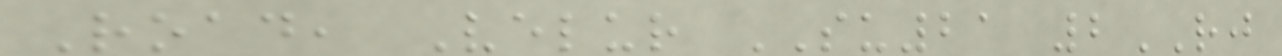Road, Velur SU21 2RJ
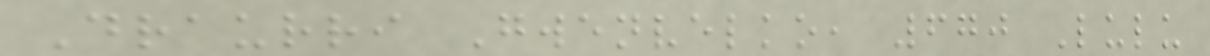Draurri Gwenvelko, 670 Lulu
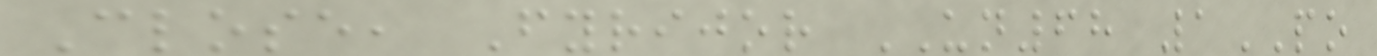Close, Fyrijor UN68 1PO
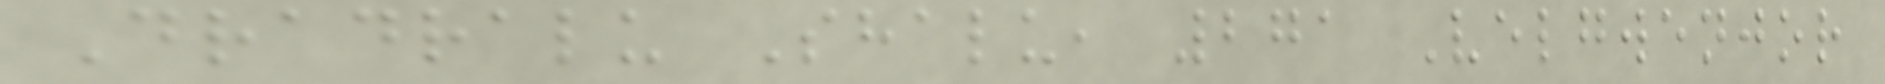Dradralu Shalu, 271 Velgwenjor
